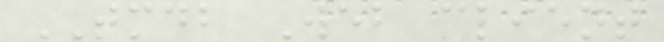TMDB Web client
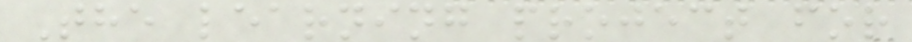The learning project for
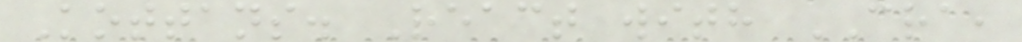Kottans. React with CRA,
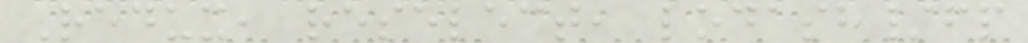Redux, reselect, lodash/fp
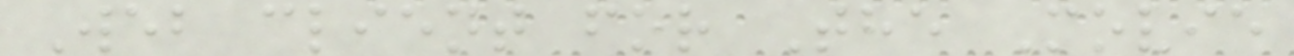Web client for The Movie
